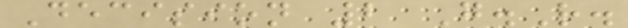Decision 2 G.R.
